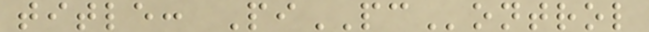title: PiPControl
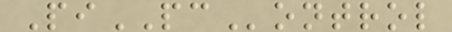PiPControl
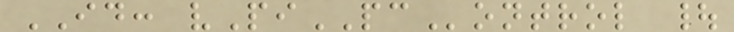ID: vPiPControl |
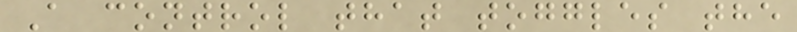A control that toggles the
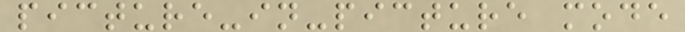picture-in-picture mode
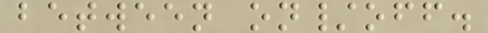between on/off.
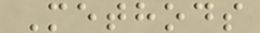Methods
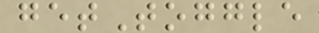getToggle
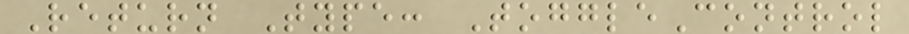Return Type: ToggleControl
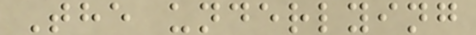The underlying
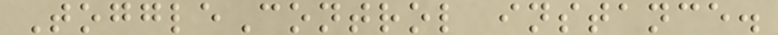ToggleControl instance.
